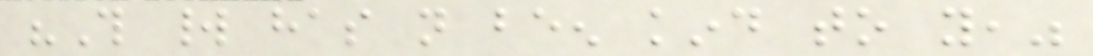"This world has not been kind to you,"
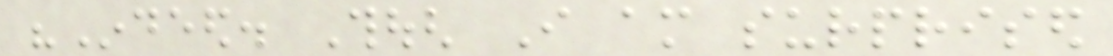"Indeed. Though I am surprised
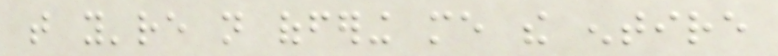that you're not offering me the entire
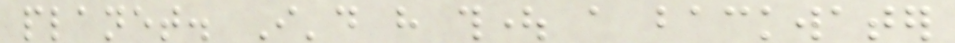planet. I'd have thought a backwater
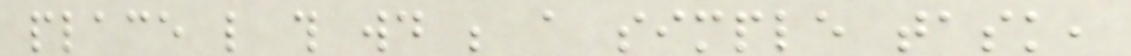place like this would be a simple task,
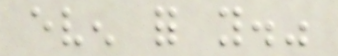even for you."
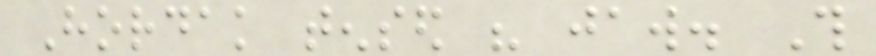Hordak tensed his jaw. This
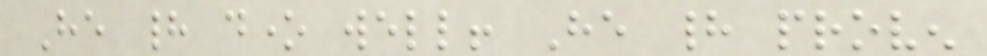He had done well! He had proven
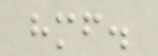himself.
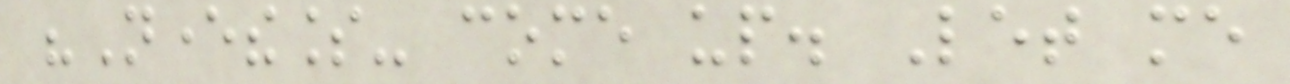"Nevertheless- come up. Let me
